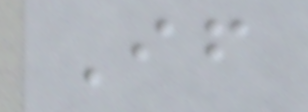If
